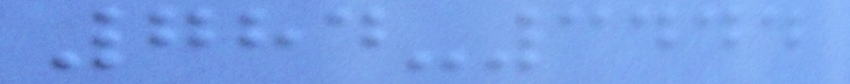784-3444
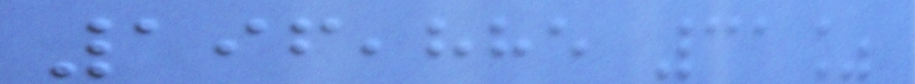196,885 31%
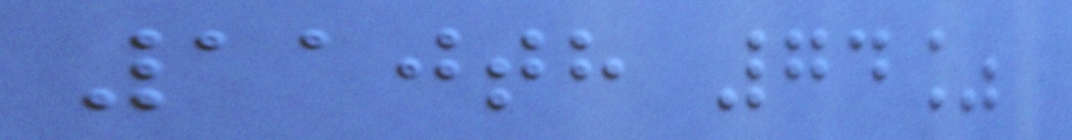110th 74%
